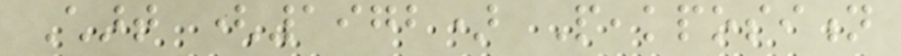Chart (1972) Peakposition
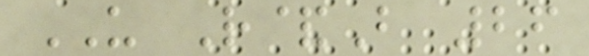US R&B 26
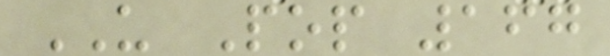US Pop 167
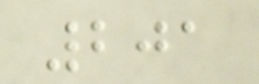201
